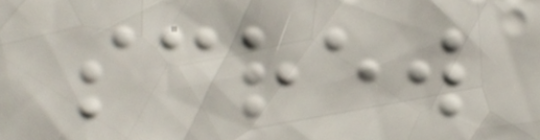screw
